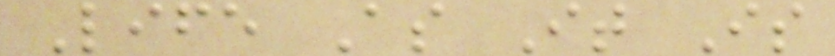Life As It Is
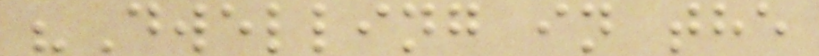"Dwelling in the
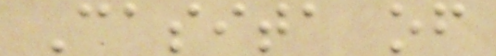Casita of
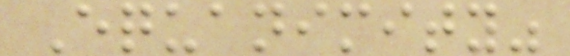Equanimity"
